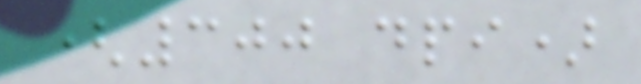(300 dpi)
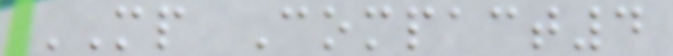MP Compact4
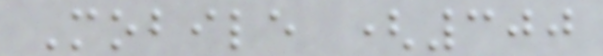Mobile (300
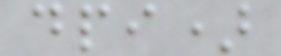dpi)
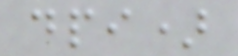dpi)
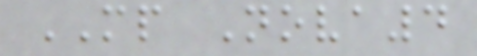MP Nova4
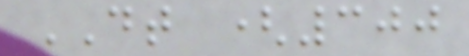DT (300
